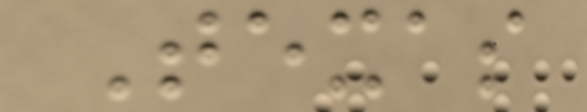Texas
